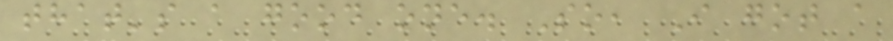that's a good one. So, I got a
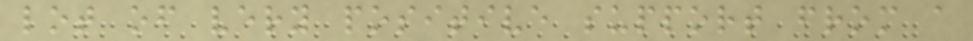lot of very positive support from a
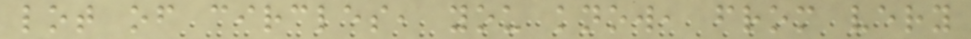lot of circles, you know, from very
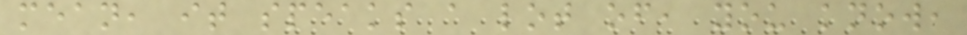mean, it speaks a lot of, you know,
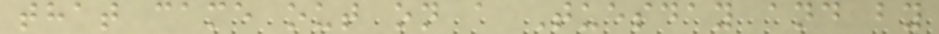that came out on a Tuesday and by
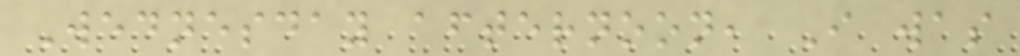Wednesday afternoon, I was
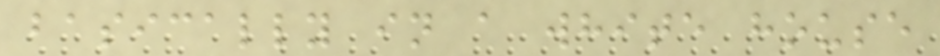basically in a white house
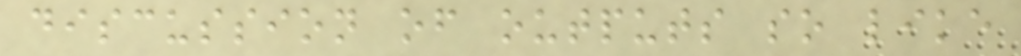discussion of outputs so like
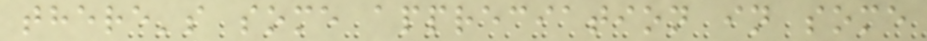there's some appreciation in some
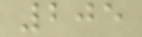205
